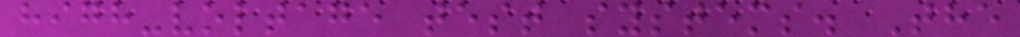high-voltage test systems. The
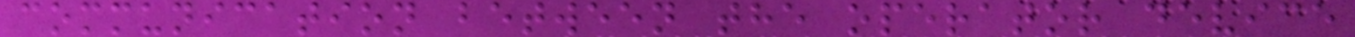communication between the operator device
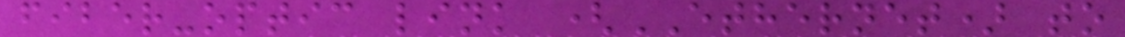fiber-optic link (ETHERNET) to
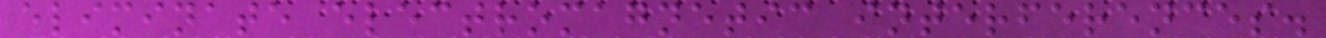eliminate electromagnetic interferences.
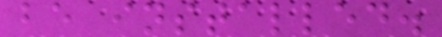be installed.
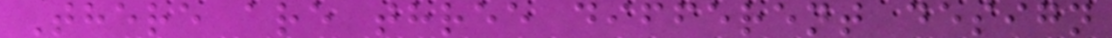There are three different design
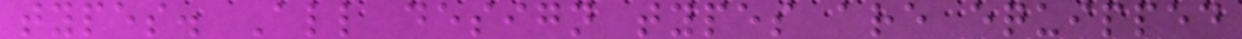types. All design types are equipped
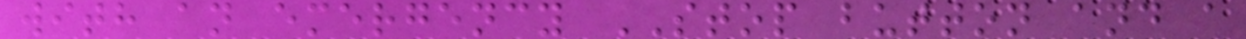with an emergency STOP button and a
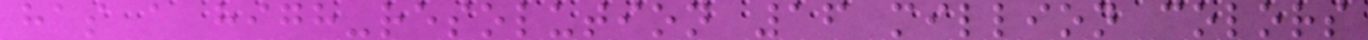has a high-resolution 16 million colors
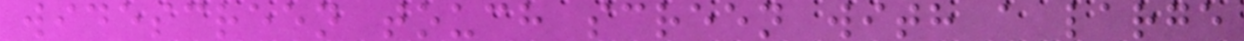widescreen touch screen with a large
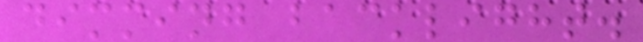dimming backlight.
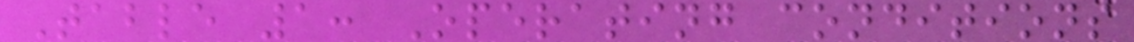Table 1: Operating conditions
